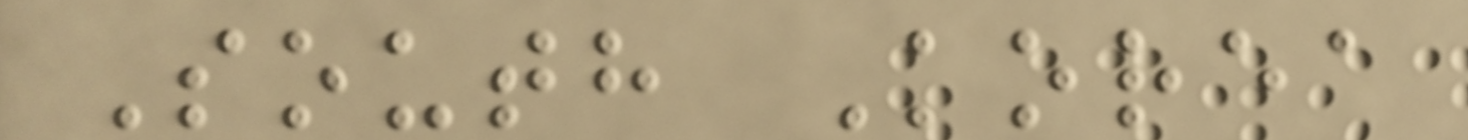South Korea
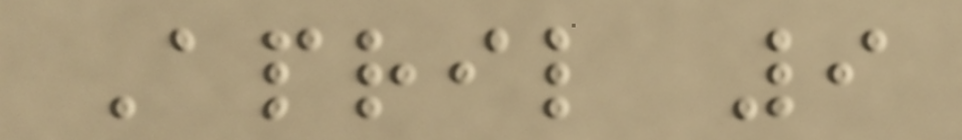April 9
